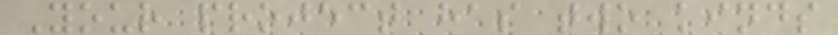Your project has two kinds
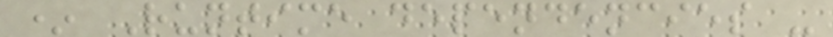* Runtime dependencies -
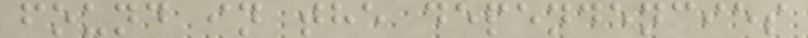found in the dependencies
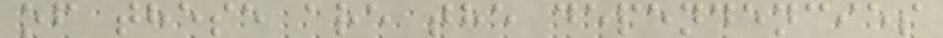of these are the dependencies
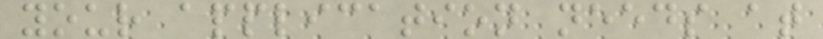your application needs at
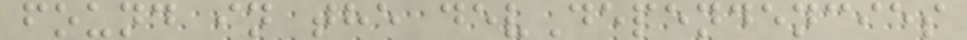found in the devDependencies
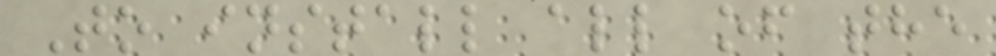To install all of the
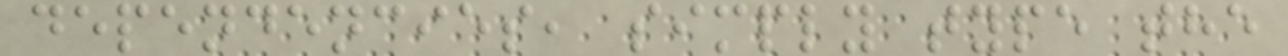dependencies, simply type the
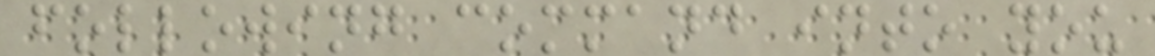following command into you
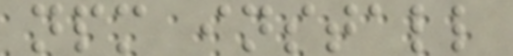npm install
